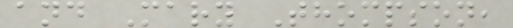and Mary Thompson,
